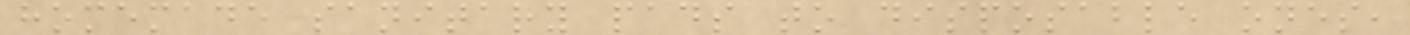homemade sanitary pads to disposable ones,
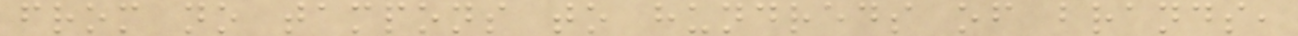from no tampons to hundreds of brands,
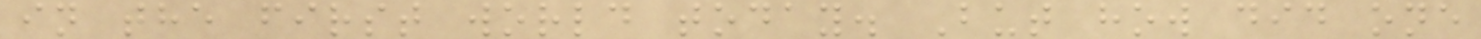in the first world today. But how did one
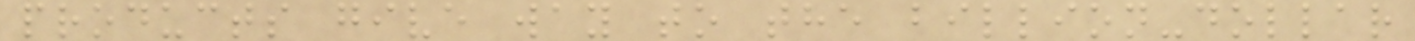products give way to the billion-dollar
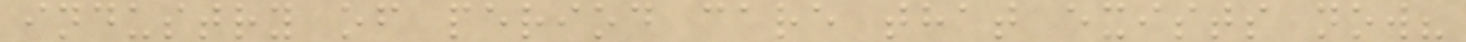industry of period care that exists now?
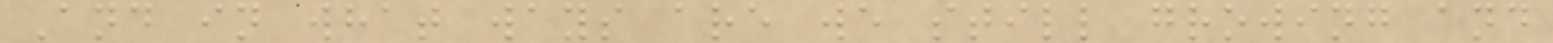And in what ways are we still growing and
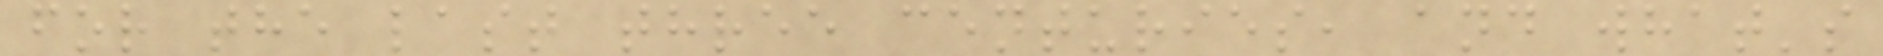for the last three centuries, and what's
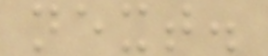next.
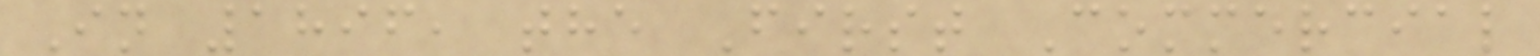In 1896, the First Commercial
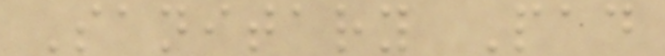Sanitary Pad
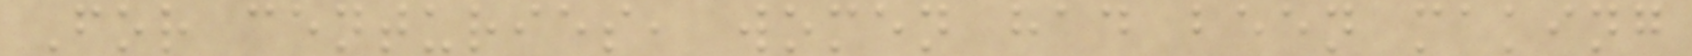For centuries, women had been making
